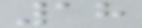18
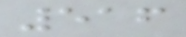516
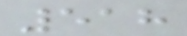518
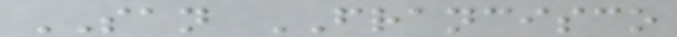SAN FRANCISCO
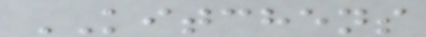KITCHENS
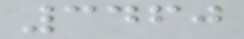3460
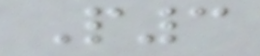P3
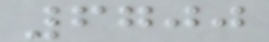6700
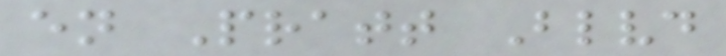en Pratt Blvd
